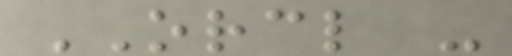ORCL -
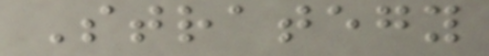Strategy
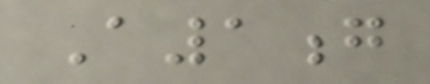A1g
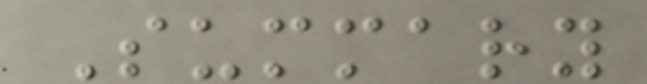Summary
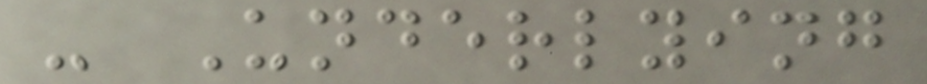- Underlying
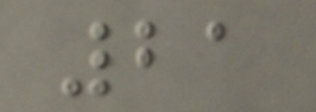21
